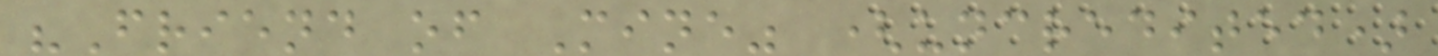"Friend of Mine" (uncredited)
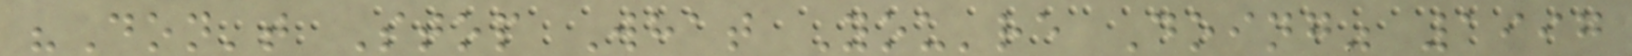"Don't Stop What You're Doing" 1997
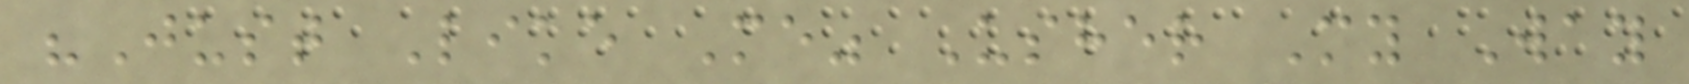"Just Like Me" Usher My Way
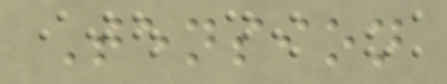Tension
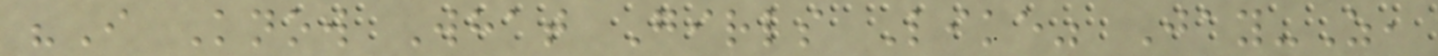"I Know What Girls Like" Jay-Z,
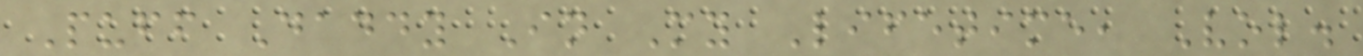Puff Daddy In My Lifetime, Vol.
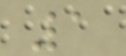1
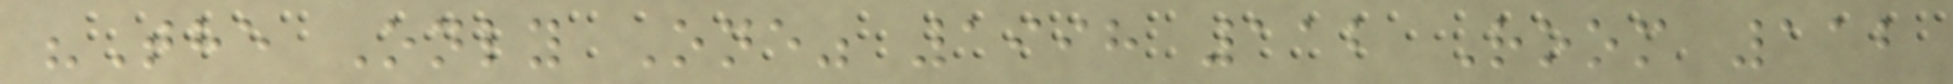"The Only One" 1998 112 Room 112
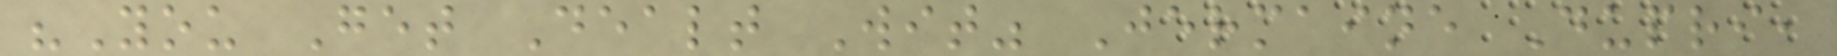"You Get Dealt Wit" Jermaine Dupri,
